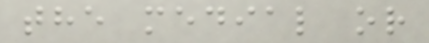the medial or
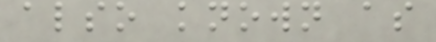also known as
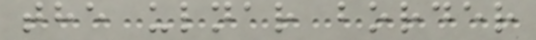the ulnar border
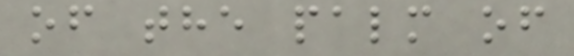of the palm of
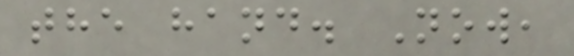the hand. Now,
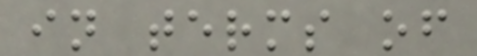in terms of
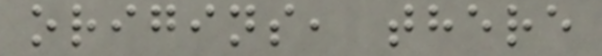origins, there
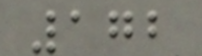172
